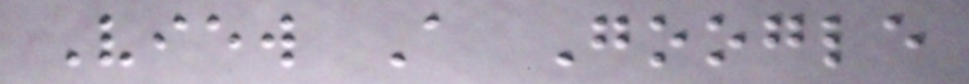View A Google
